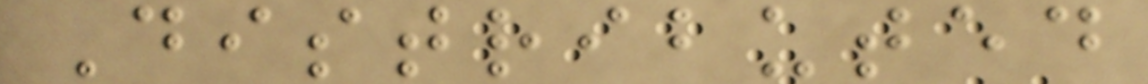Distributed
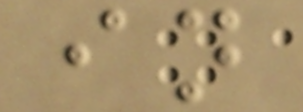in
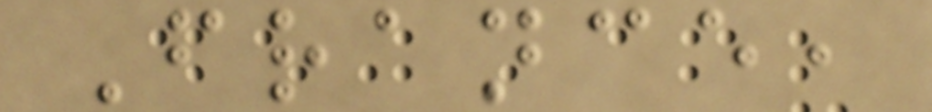France,
